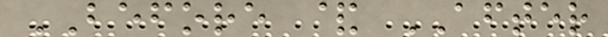BEFORE & AFTER
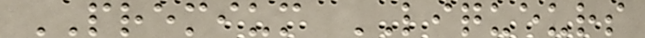PREMIUM LIQUEURS
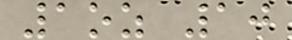1oz 10
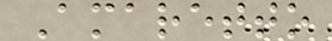Amaretto
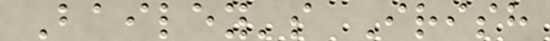Bailey's Irish
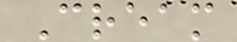Cream
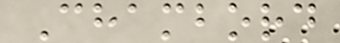Chambord
